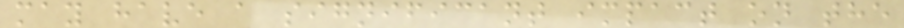may have a significant impact on the
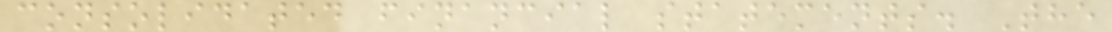consolidated financial statements. The
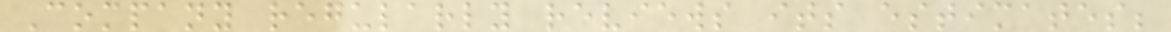Company regularly reviews its estimates;
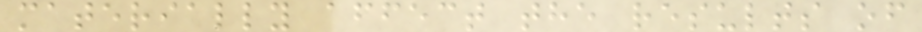materially affect the results of
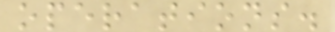operations.
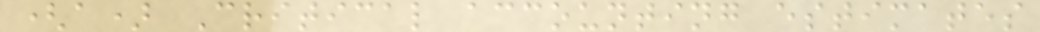(a) Critical accounting estimates
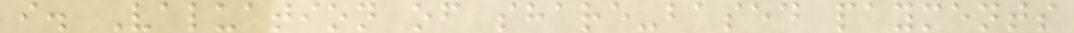i. Valuation of share-based payments
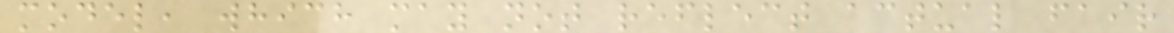model, which may not reflect actual fair
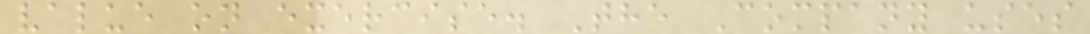value on exercise. The Company uses
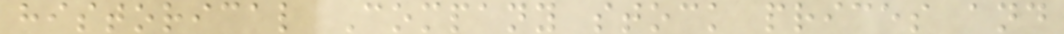historical Company stock prices and
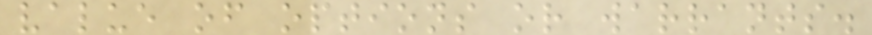value of options or warrants.
